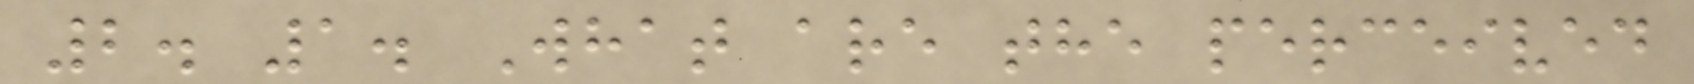2. 1. What are the perceived
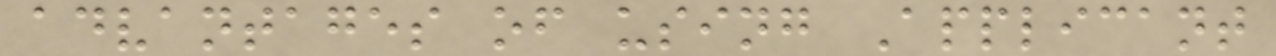advantages of using Applicant
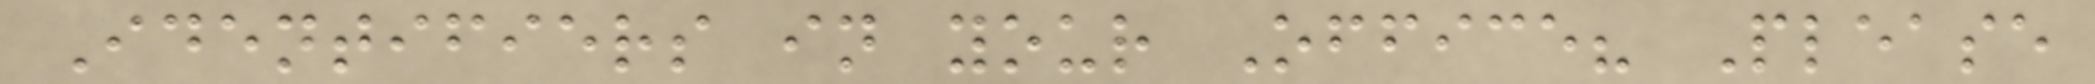Identifiers in your Office? Please
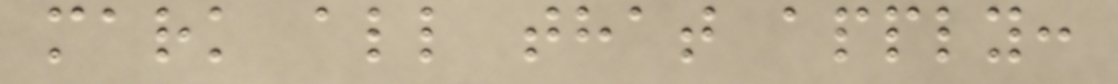mark all that apply:
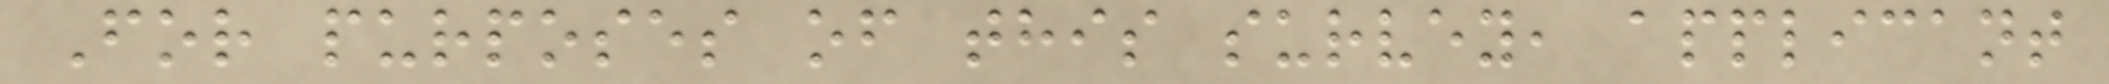For purposes of this survey, applicant
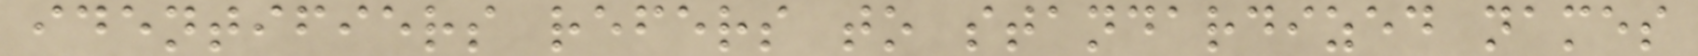identifiers refers to standardized names
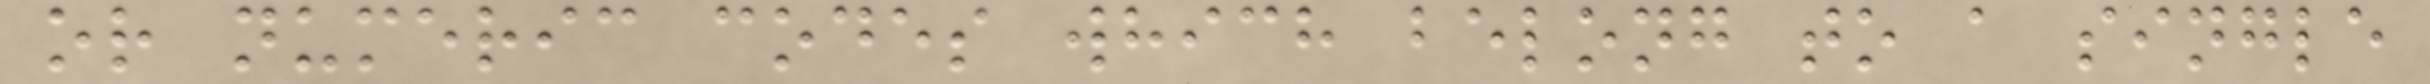or numeric codes which belong to a single
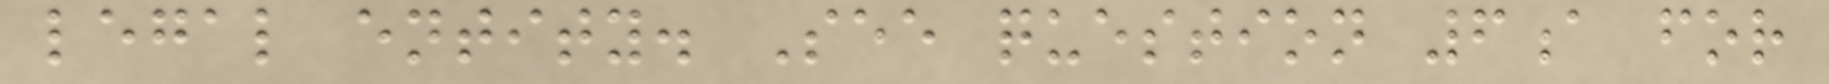legal entity. See question 6a for
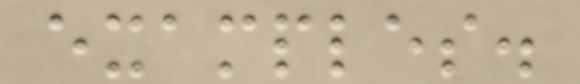examples.
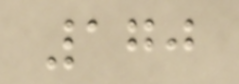170
